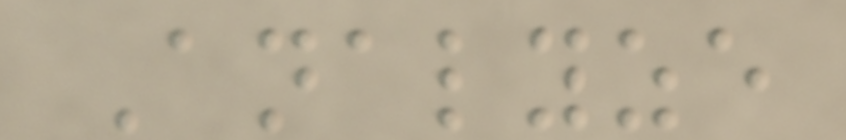Analyze
